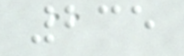235
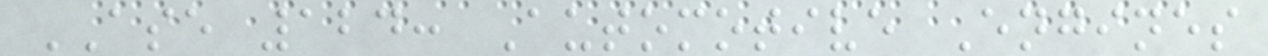ASE 124: Automotive Engines
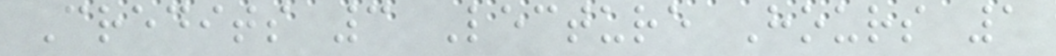Credits 3 Lecture Hours 1
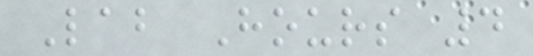Lab Hours 4
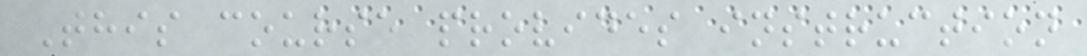This course provides instruction
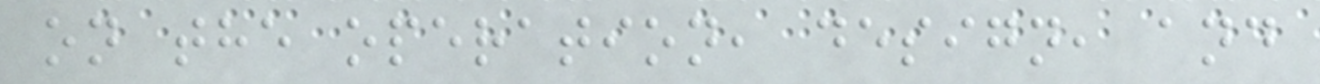on the operation, design, and
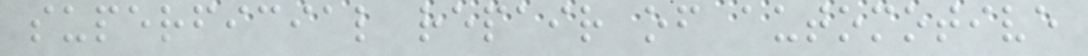superficial repair of automotive
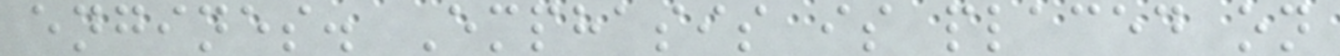engines. Emphasis is placed on
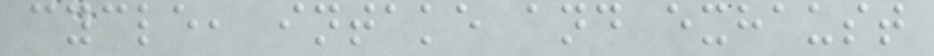cycle, intake and exhaust
